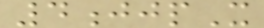4jjpX
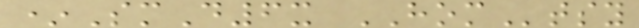*SmD6x HOMtsy
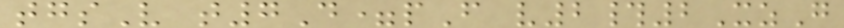tgsV t7D=pF v2#2XzG
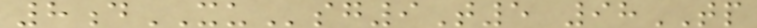8dXUsg9T5 98TP
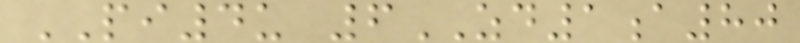PI4u 6ZD1a80
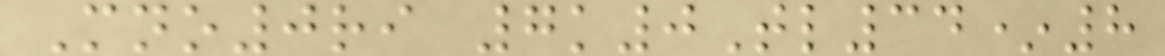Mno0ri 7k0Tl34*8
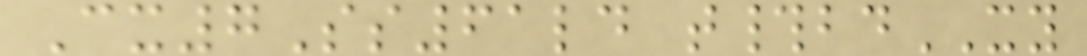Cx7Ss61ld t#bdXY
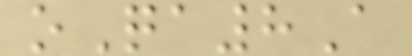oQa8A
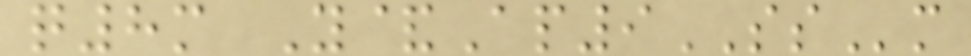q8m Y&Ap9SSm
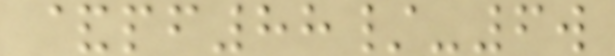&pf88/-6w
